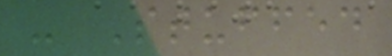- Stuffed
